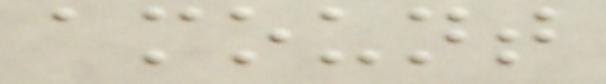amount
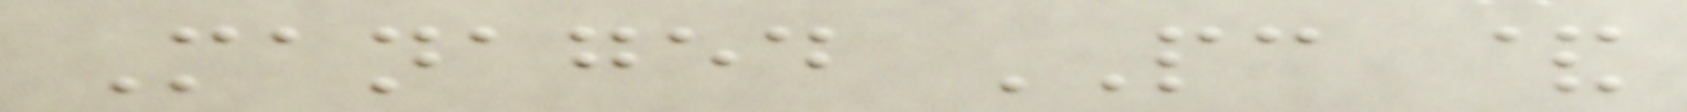Managed PC &
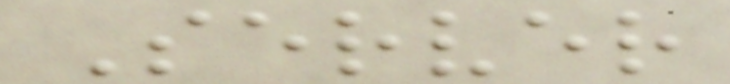Server
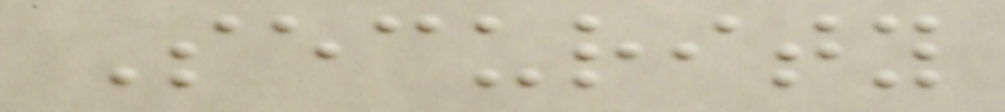Security
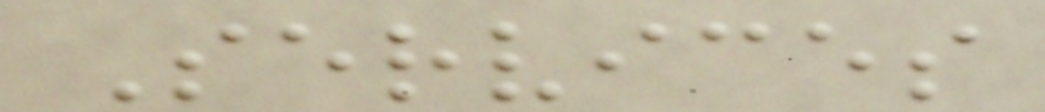Services
